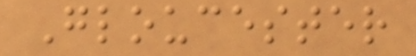Gloucester
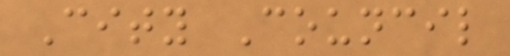City Council
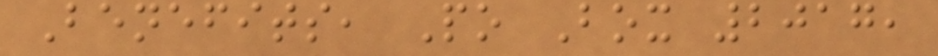Benefits, Po Box 2017,
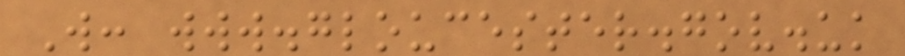W: www.gloucester.gov.uk
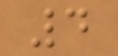4
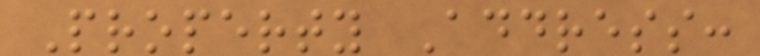Property Address:
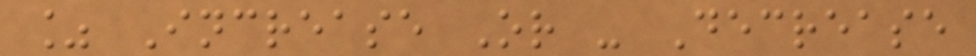% Increase Or - Decrease
